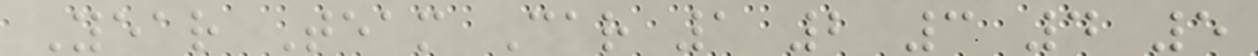Year Team Car 1 2 3 4 5
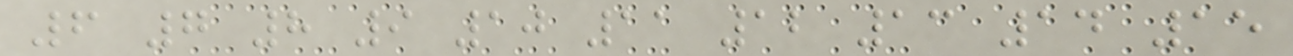6 7 8 9 10 11 12 13 14 15
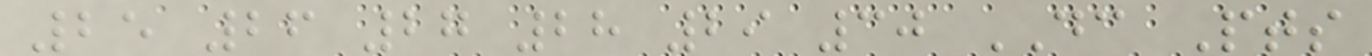25 26 27 28 29 30 DC Pts
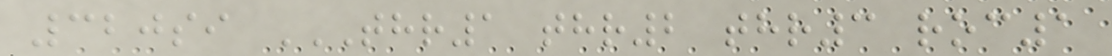320si THR1 THR2 THR3 ROC1
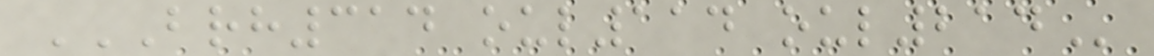BRH314 OUL114 OUL214
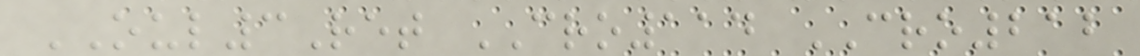OUL3Ret CRO114 CRO212
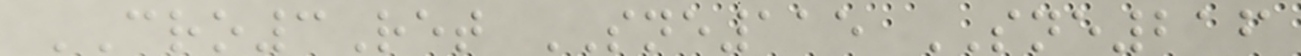CRO3Ret SNE115 SNE216
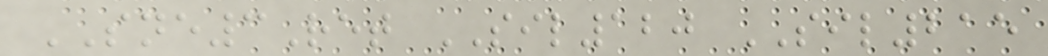SNE3Ret SIL120 SIL215
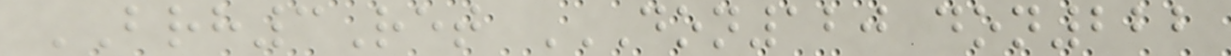BRH3Ret DON120 DON222
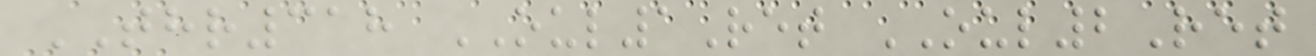THR318 OUL1Ret OUL2Ret
